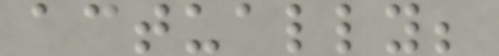actually;
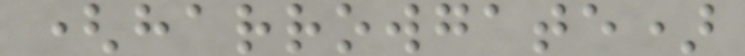(harrowgate)
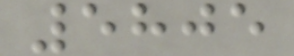5805
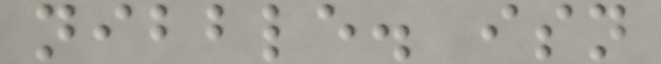nibble. isn
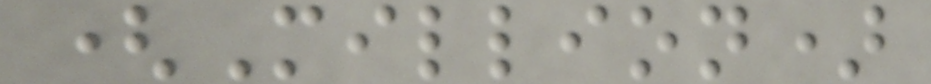(Million)
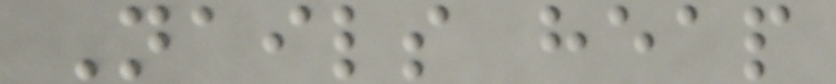Nails heap
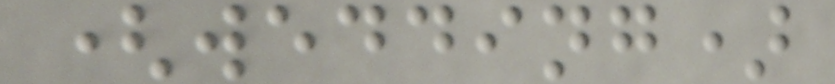(wedding)
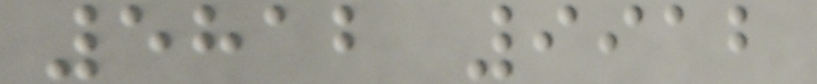5812 9912
